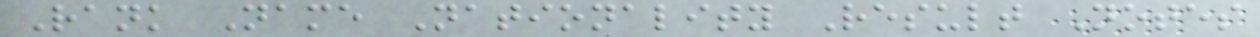Rank Name Nationality Result Notes
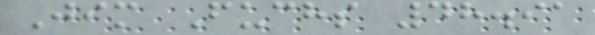Jim Fuchs 48.91
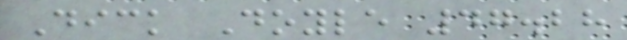Dick Doyle 47.28
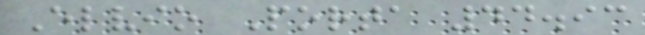Elvio Porta 44.93
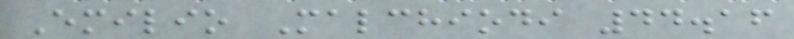Emilio Malchiodi 44.16
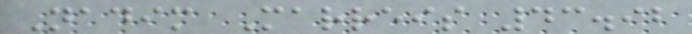Nadim Marreis 43.92
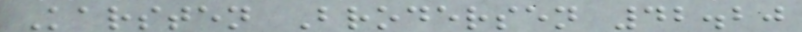Karsten Brodersen 42.20
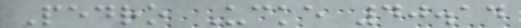Pedro Ucke 40.14
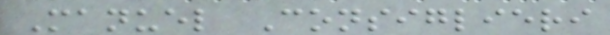Manuel Consiglieri
